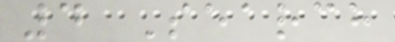4 Search
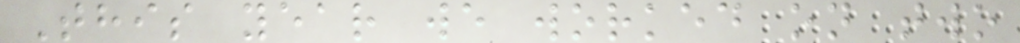This year we worked on two
